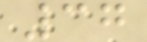37
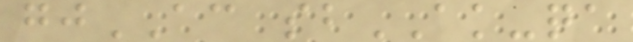gjAC sbAK-qa
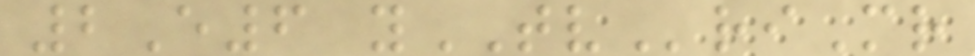2E6 yTVriMr
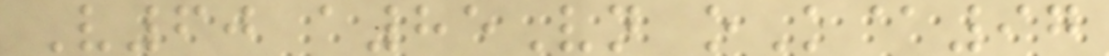V60 a85Vn oK@97
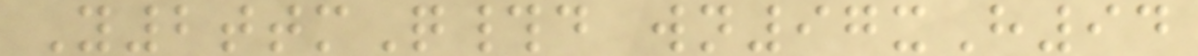Y2ttmQ#d wn97xH94
